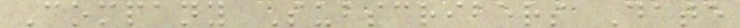Company Subscribers Date
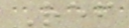Ref
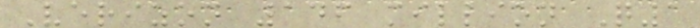Verizon 146 million Q1
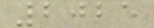2025
